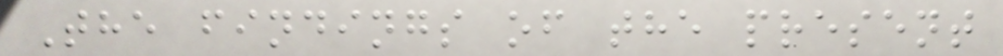The findings of the present
